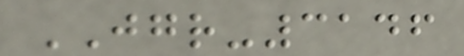JGR-3146
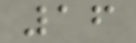16
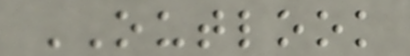OUTLOOK
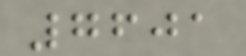7601
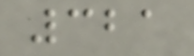321
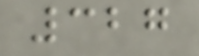327
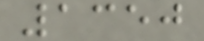1350
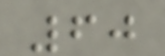60
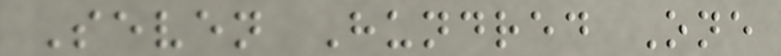Seven Hundred One
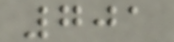701
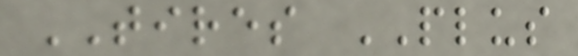TIRES PLUS
